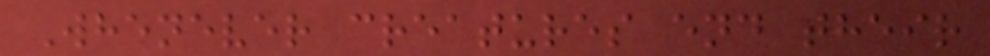Whenever creatures end their
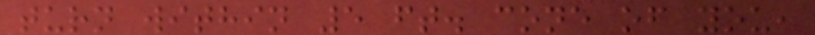turn within 5 ft. cone of you,
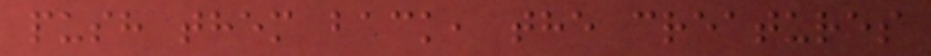push them back, the creatures
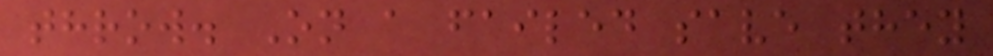throw. On a failed save they
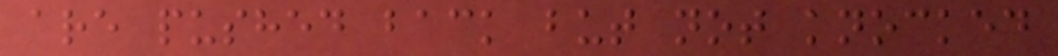are pushed back but not knocked
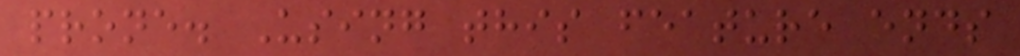prone. Using this feature ends
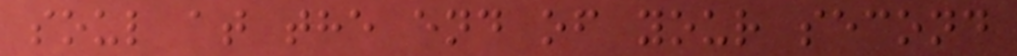soul at the end of your second
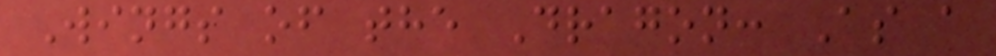Wings of the Dragon: As a
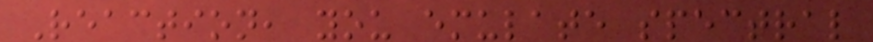Reaction, you emulate spectral
